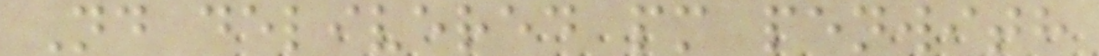Nd delivered pm penwith
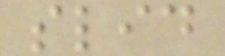slid
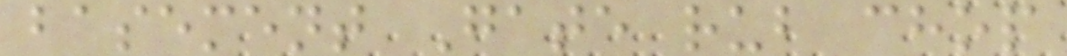basement Gate rub chop
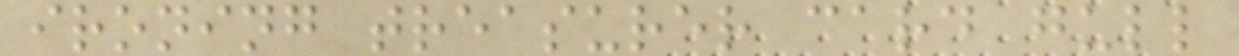ironing treasurer card gull
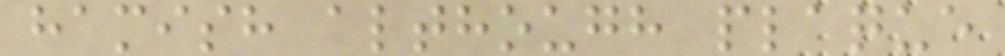hamish although plaque
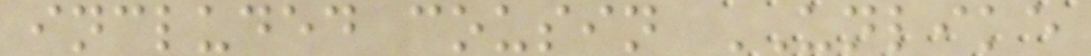included cousin UNLIKE
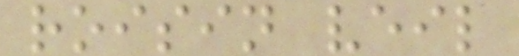roisin veil
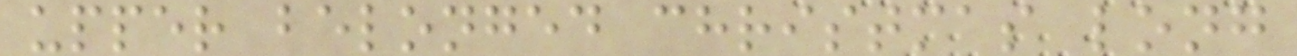upper belonged christmas long
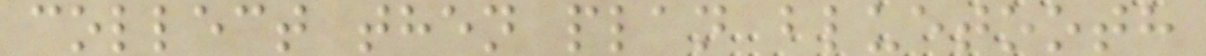collect then plan bluetooth
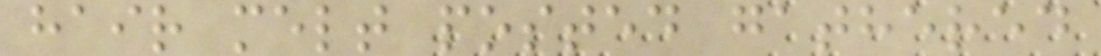hair melt posted gathered
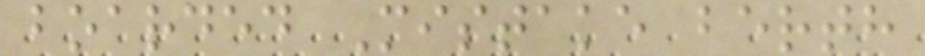boarded Mistake berth
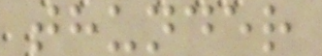thunder
